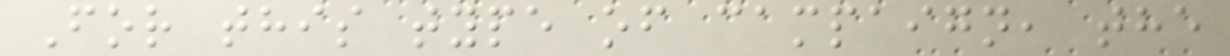For this type of campaign, the
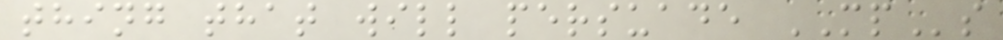thing that will persuade MPs
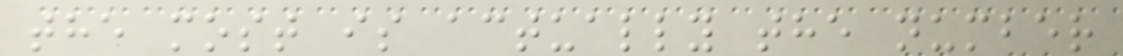the most is actually the number
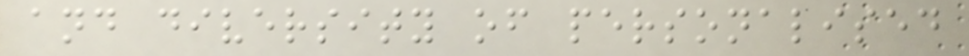and diversity of personalised
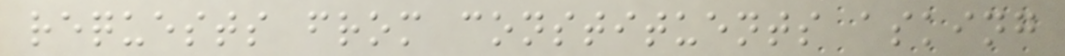requests from constituents asking
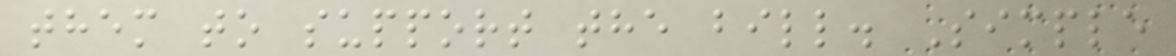them to support the bill. Simple
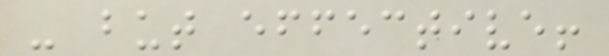- but effective!
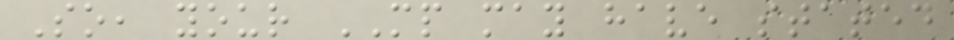So, your MP may have stated
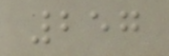257
